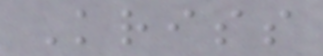Kriss
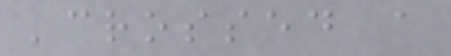'crossed a
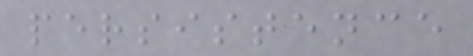persistence
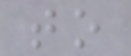to
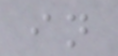in
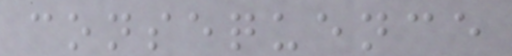consequence
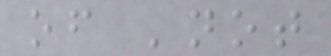of 'not
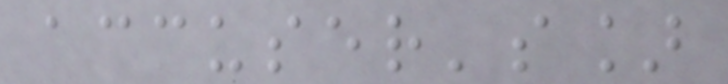accuser's]
